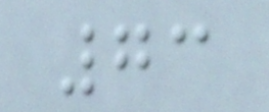73
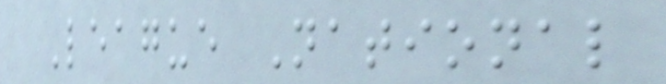League National
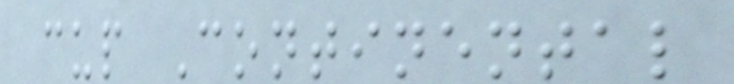cup Continental
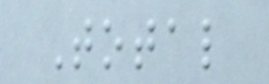Total
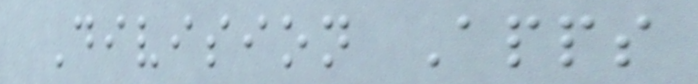Division Apps
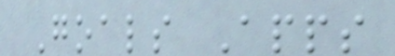Goals Apps
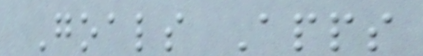Goals Apps
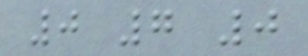0 7 0
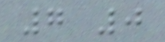7 0
